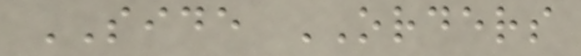SIDE ORDERS
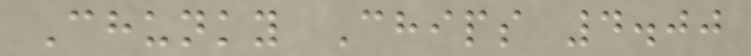Chunky Chips 4.00
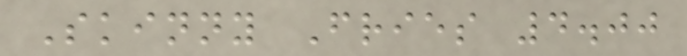Skinny Fries 4.00
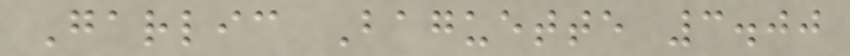Garlic Baguette 3.00
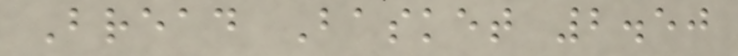Bread Basket 2.50
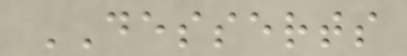DESSERTS
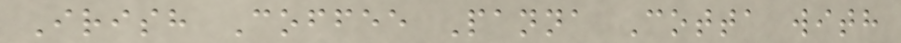Irish Coffee Panna Cotta with
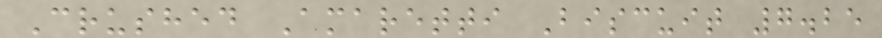Crushed Amaretti Biscuit 7.25
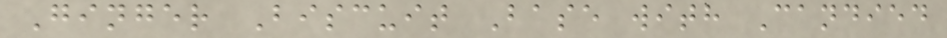Ginger Biscuit Base with Candied
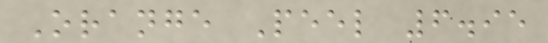Orange Peel 6.95
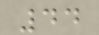44
